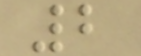2
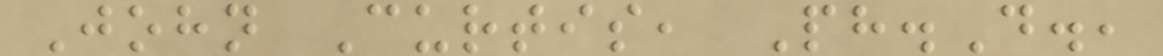John Curtis, Ph.D.,
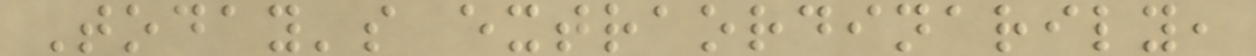Today's extraordinarily,
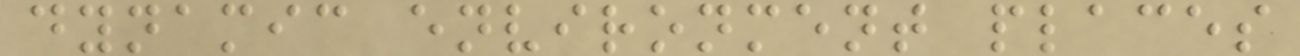dynamic environment places
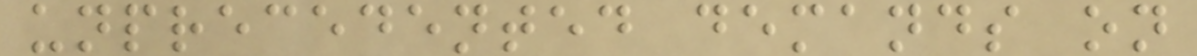unprecedented demands on
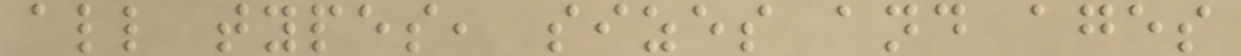all types, sizes and ages
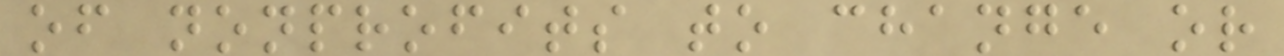of nonprofits to change or
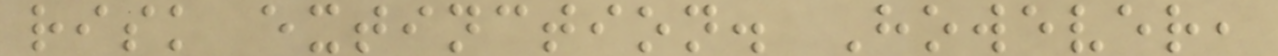risk extinction. However,
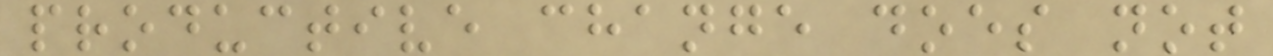productive change does not
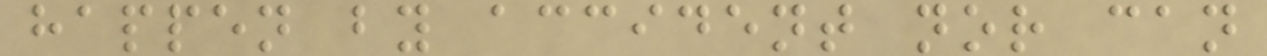happen by accident nor can
